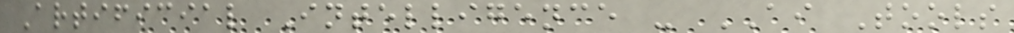Artificial Intelligence - AI Tools
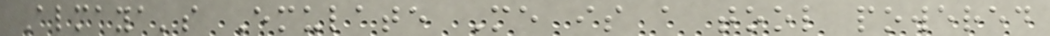Almaya's Emulate Me is a tool powered
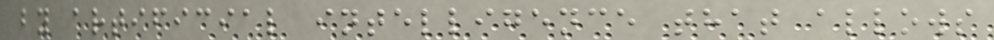by artificial intelligence that allows
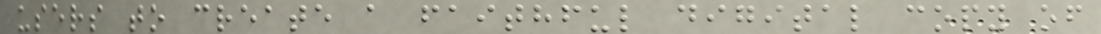users to create a faithful digital copy of
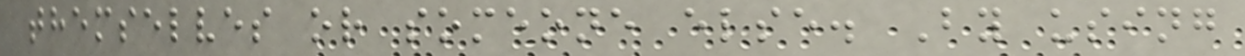themselves or someone else. By using
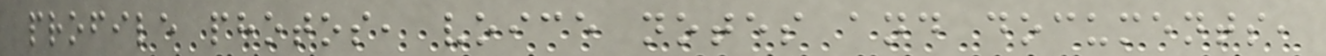profile photos, voice notes and documents,
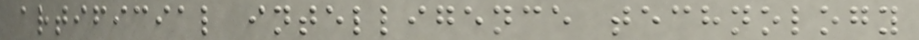artificial intelligence technology
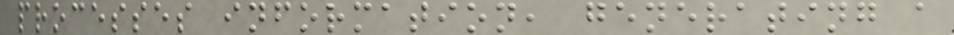processes information, generating a
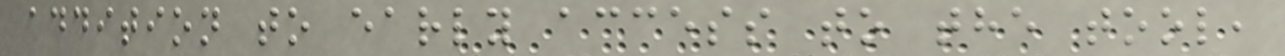addition to early access to the tool,
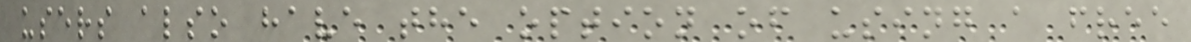users also have the option of using a free
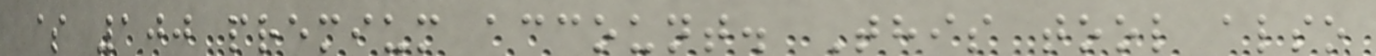$ 100 premium account. This tool also
